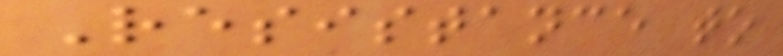Resistance to
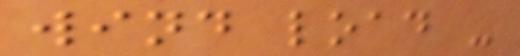wind load -
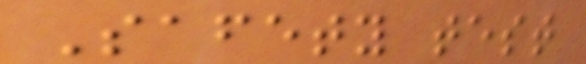Safety test
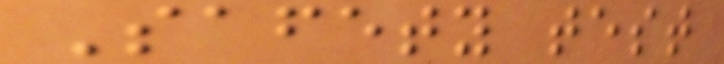Safety test
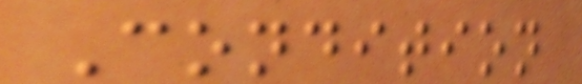Condition
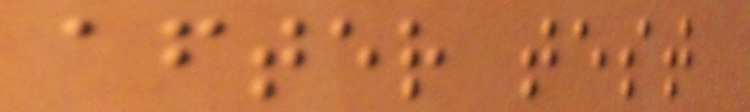after test
